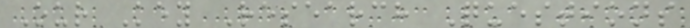Our Key Research Questions
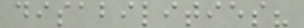disabilities?
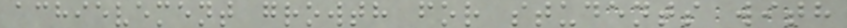achievement growth for students with
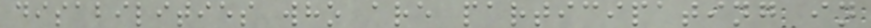disabilities who are participating in
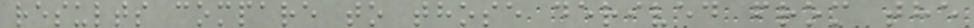results compare to those derived from the
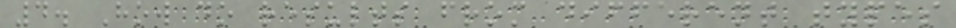4. How do results from different types
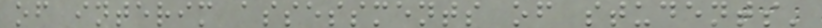of interim assessments of students'
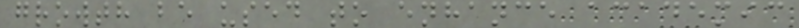growth be used to enhance academic
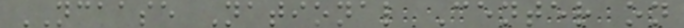NCAASE National Center on
